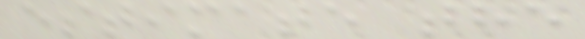estimate the
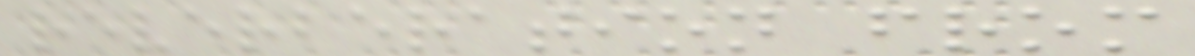reverberation from
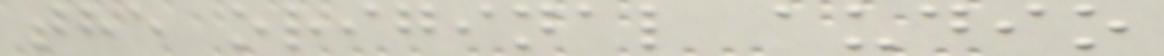the original audio
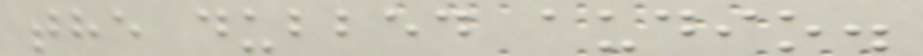the dubbed audio.
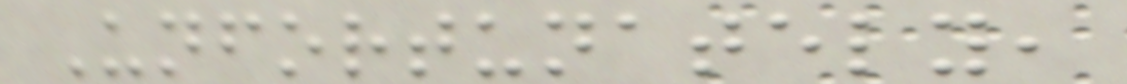Unfortunately,
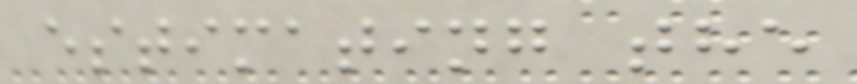estimating the
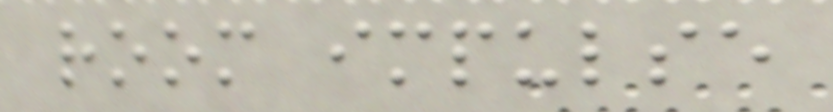room impulse
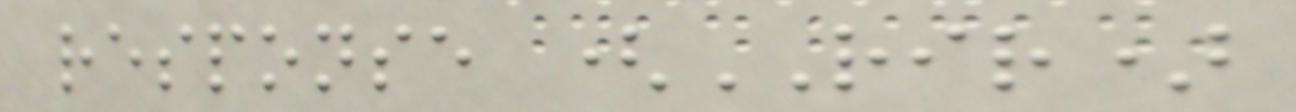response (RIR)
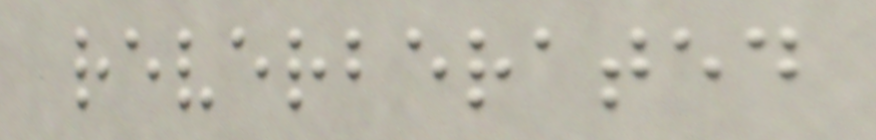reverberated
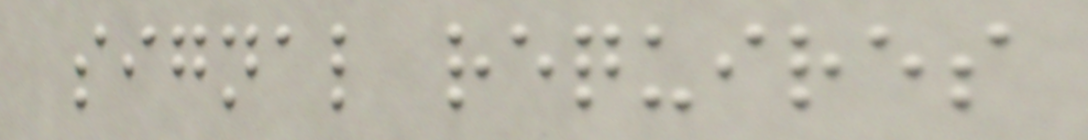signal requires
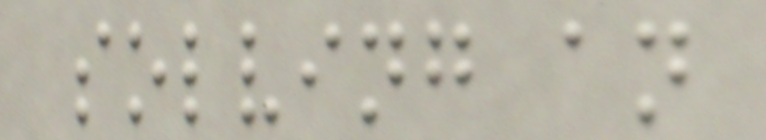solving an
